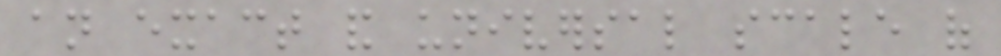an exact and universal scale of
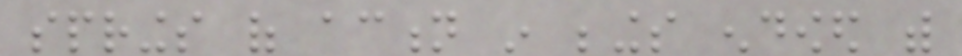springs of action in beings endowed with
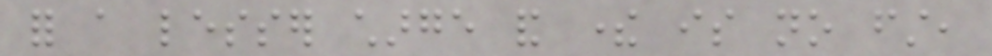for a lesser charge and there is no first,
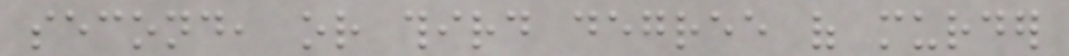second, or third degree of murder
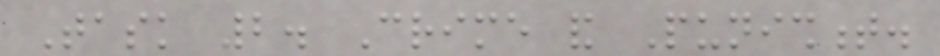Task 2. Crime and Punishment.
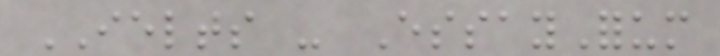IELTS - EssayForum
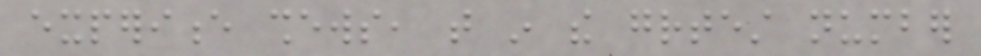experience shews, that in the greatest number
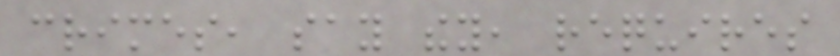crimes, say they, requires
